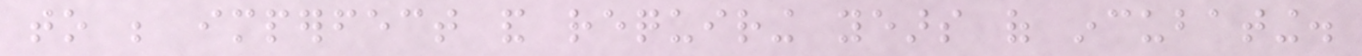to be imperfect and requiring years of incubating.
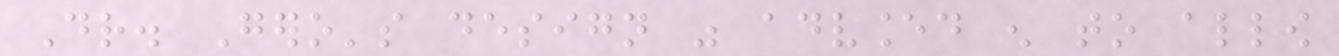Dr. Gero's design was advanced enough to allow
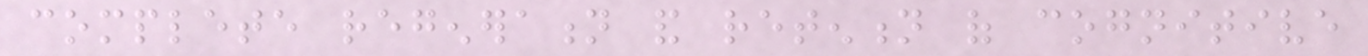complete regeneration and retention of cognitive
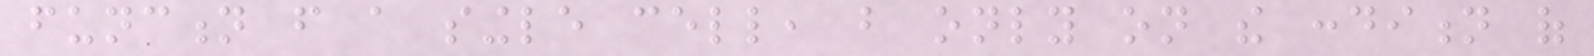function from a single cell, but only on the condition of
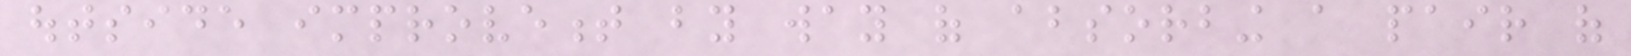outside improvement by way of absorbing a pair of
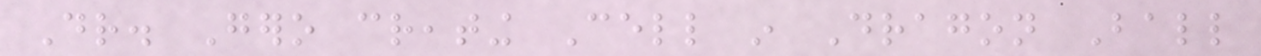Dr. Gero creating Cell in Dragon Ball
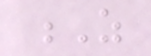Z
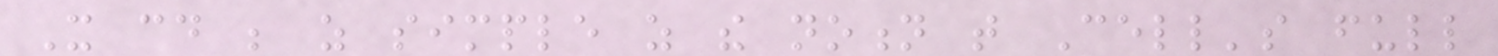It could be as simple as the notion that Cell's full
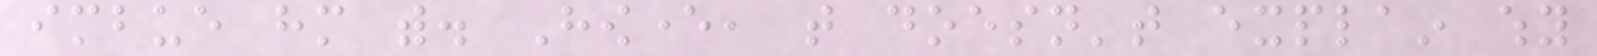imbue him with. However, that doesn't explain why
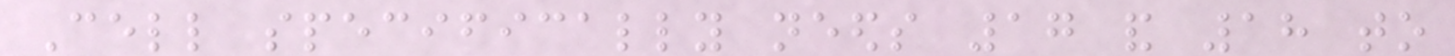Cell specifically needs 17 and 18 to
